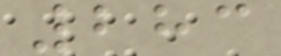283
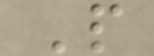P
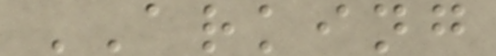ARKING
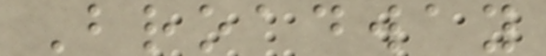Broadway
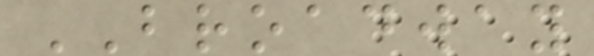BROADWAY
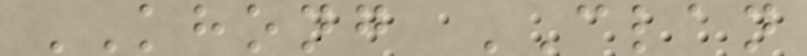KHONG CLAN
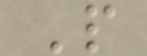P
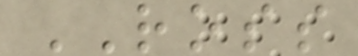ROSS
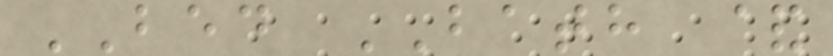BED BATH &
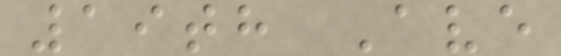19th Ave
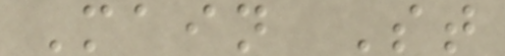Main St
